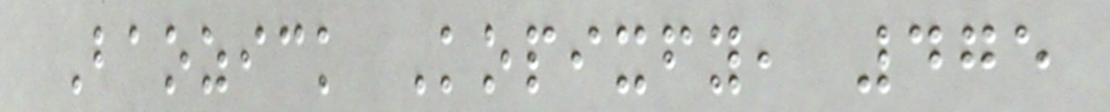Baozick Kopixfy, 475
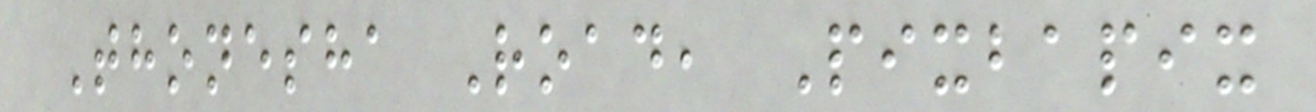Thonesha Road, Pixbapix
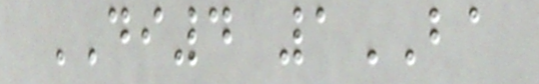DI4 1BA
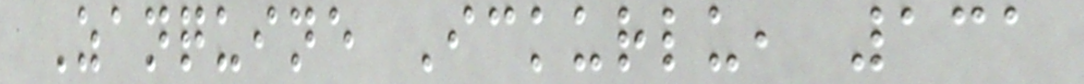Zanquine Ickurlu, 131
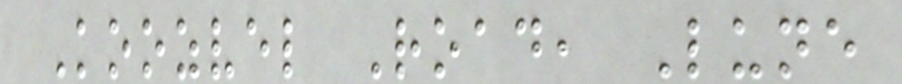Koozvel Road, Lune
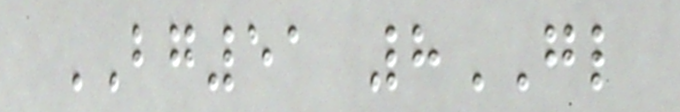BG51 8GL
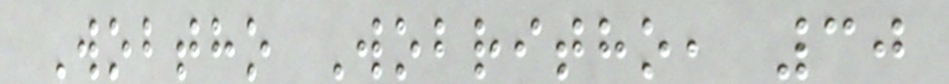Wobtho Wobritho, 30
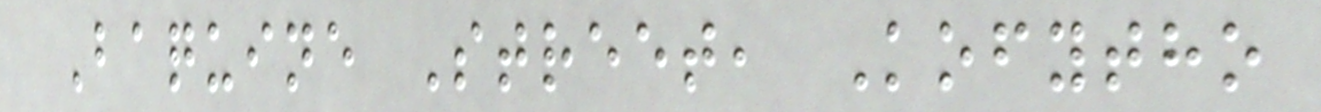Baquine Street, Kofytho
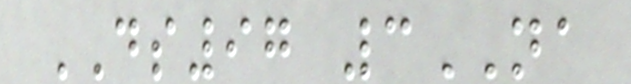DS97 3NA
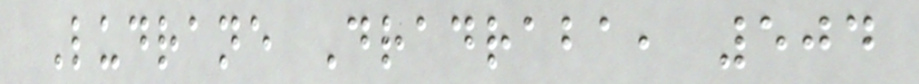Ludrane Dradraba, 504
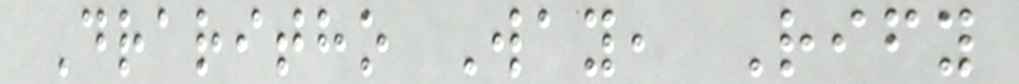Draritho Way, Rify
